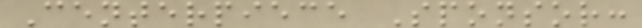Centerpiece Sponsor:
